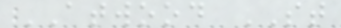ATWOOD ST
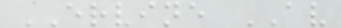ERVINE AV
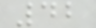42
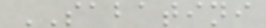SABATINI
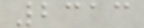2313
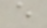e
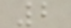2
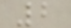2
